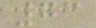73
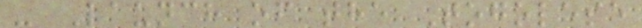- Launch of the Togolese
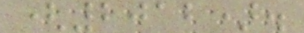(2012).
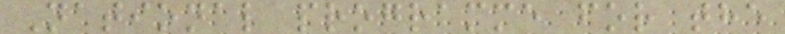National programme for the
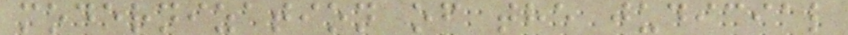modernization of the judicial
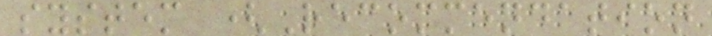system (Recommendation
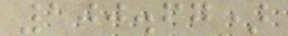100.67)
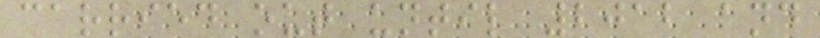carried out until 2012 and
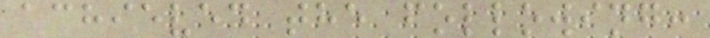achieved the following:
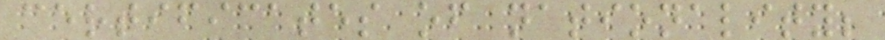certificates of nationality;
